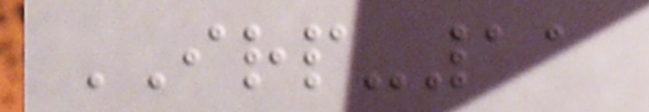IRP-11
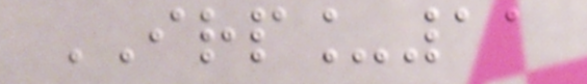IRP_11
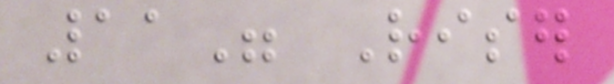11" Riser
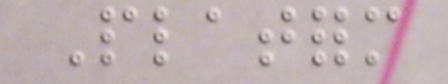Platform
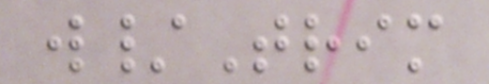w/Trim
